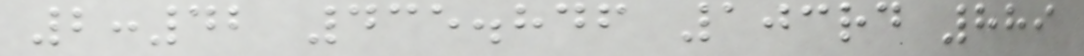2:42 435.846 103rd 889
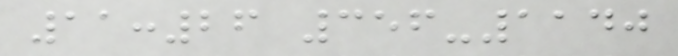11:26 356-1140
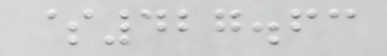$427.63
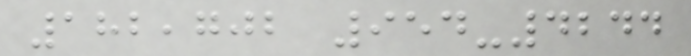182,702 954-4244
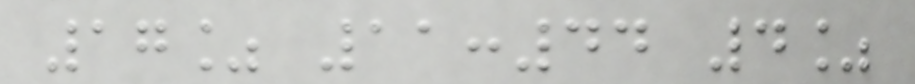17% 11:44 4%
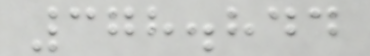378.844
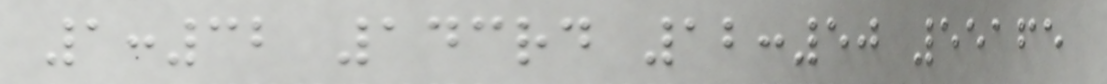1:32 143rd 12:50 55165
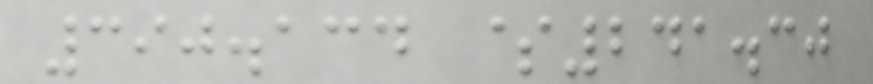390.134 $241.30
